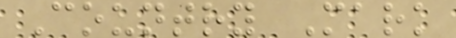Country Mark
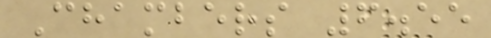Chambers 6.55
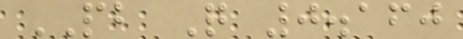PB Q 0.160
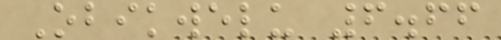Obikwelu 6.66
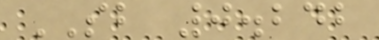SB 0.242
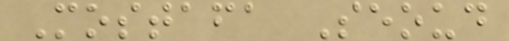Mostafa Seoud
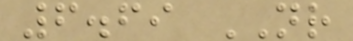6.69 NR
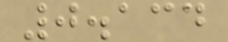0.134
